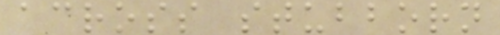across stubborn
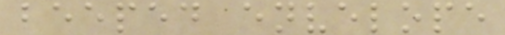beeped envelope
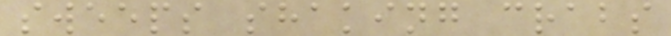sweeps shaking crabs
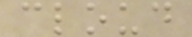cloud
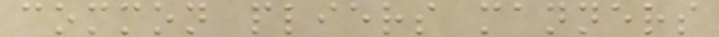common pliers manners
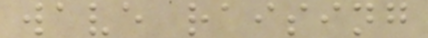wave raising
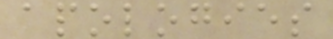apologies
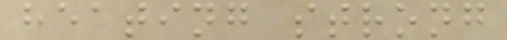heating strong
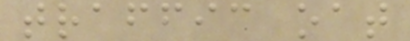traffic oat
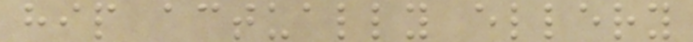hip actually ellery
